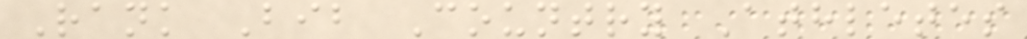Rank Bib Country Athletes
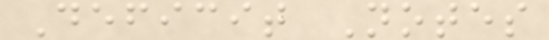Deficit Notes
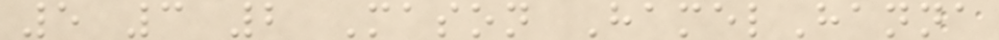5 3 2 Mason HamelHanna
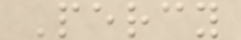Percy
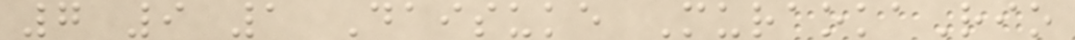7 9 1 Daisuke MuraokaRio
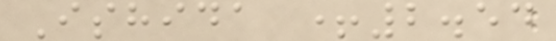Ishida +2.54
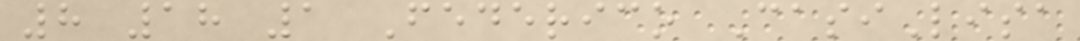8 18 1 Federico CasiLisa
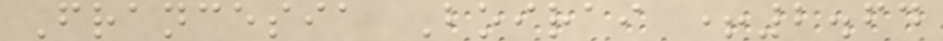Francesia Boirai +2.64
